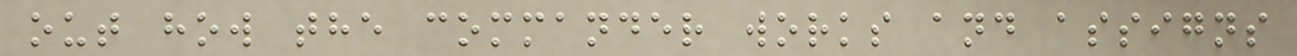out how the commander works and assigns
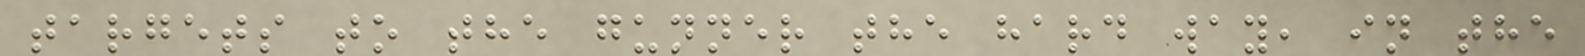targets to the gunner the hard way, in the
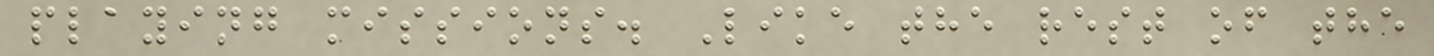playing missions. Like the rest of the
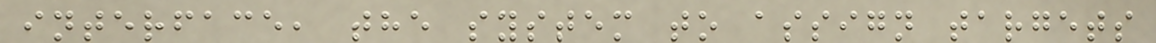interface, the system to assign targets
